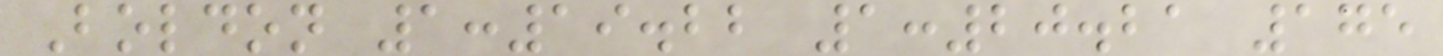Boldon 1:19.22 1:20.21 175
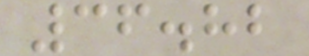36.82
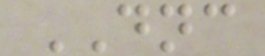DNC
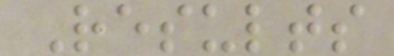Results
